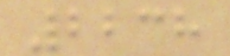2238
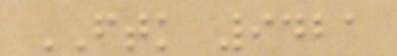FTK 9421
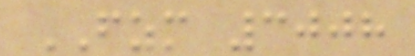FZM 3008
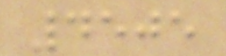4505
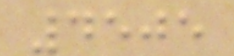4505
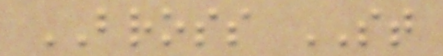BROSS ST
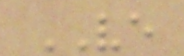VE
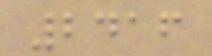2416
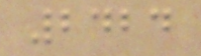2424
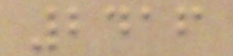2416
